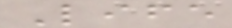Life
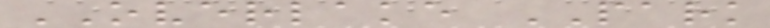OVERLAKE PARK
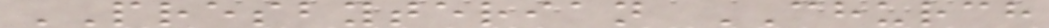PRESBYTERIAN CHURCH
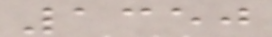1350
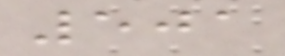501
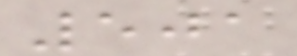501
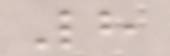8
